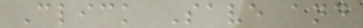Click Save and
